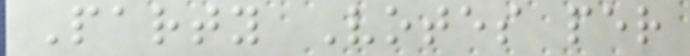Party Votes per
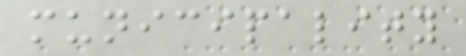municipality
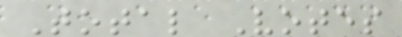Total Votes
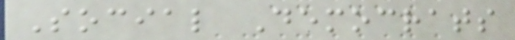Social Democrats
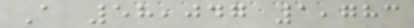A 58,047 1,783
